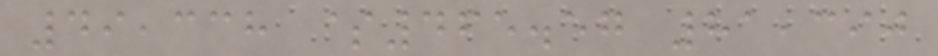49,338 $465.57 81,390
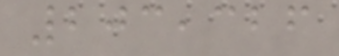203,326
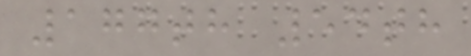177th 54th
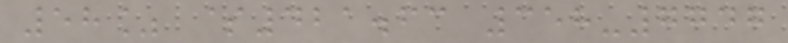58% $421.63 358-7747
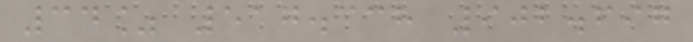34% 517.338 902.697
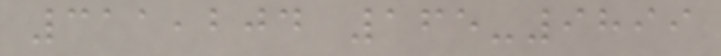311,204 165-9899
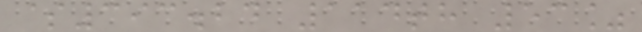$393.24 114th 53%
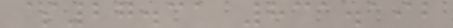$27.31 831.192
